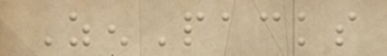ZenPacks
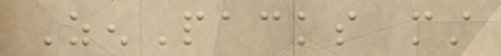ZenPacks must
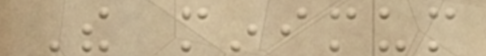The minimum
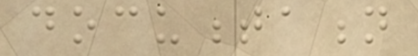documentation
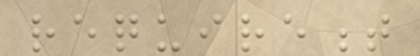requirement
